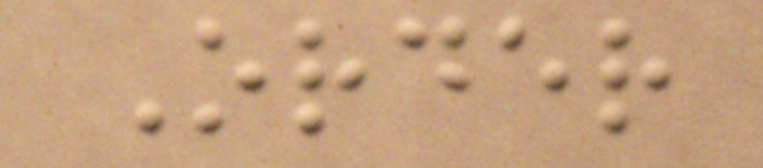Order
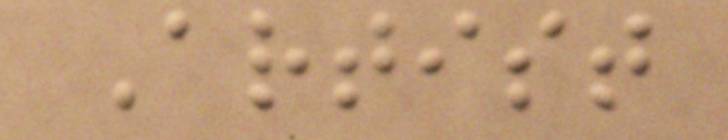Artist
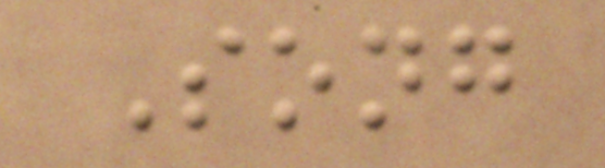Song
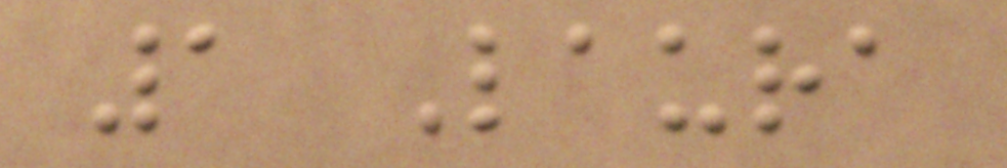1 Laura
